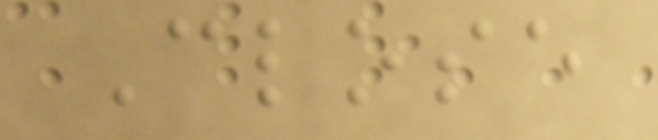Close
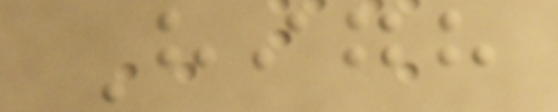High
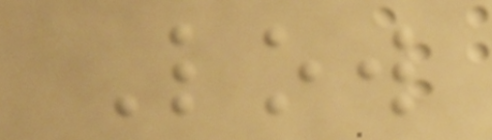Low
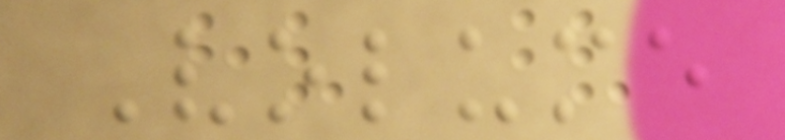Volume
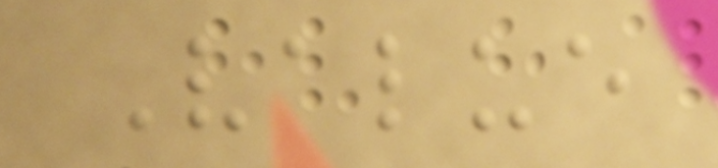Value
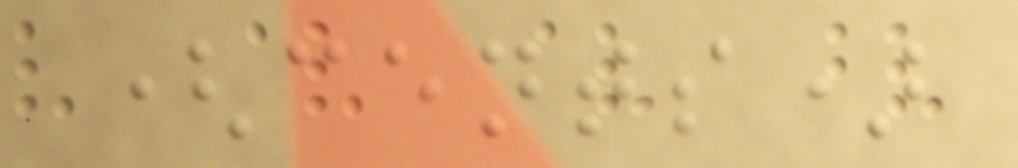(cents)
